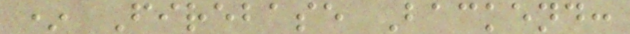* Firebase Backend:
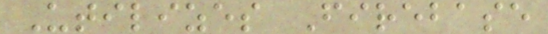Utilizes Firebase
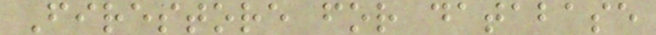Firestore for database
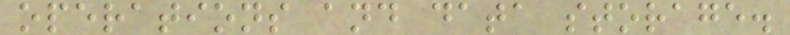operations and data storage.
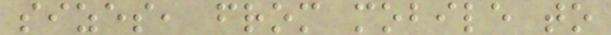sizes, from mobile to
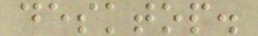desktop.
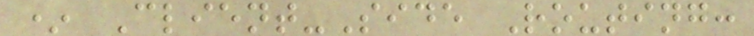* Client-Side Routing:
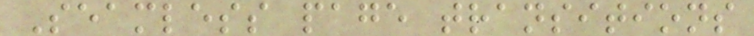Seamless page transitions
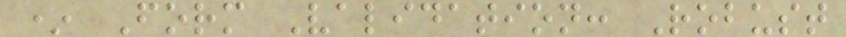* Form Validation: Robust
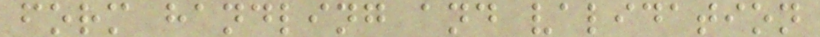form handling and validation
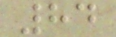84
